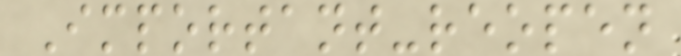Important-reopen
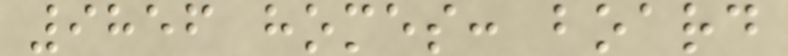9856 homes: board
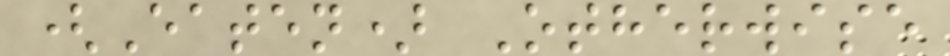(Eaten) Otherwise
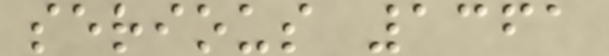serious 1361
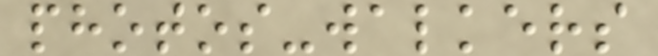photos-walkers
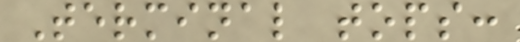Terminal tops:
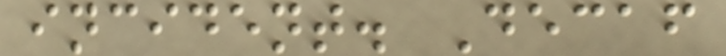incident. Decaf
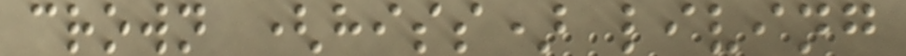crown (hiss) living
